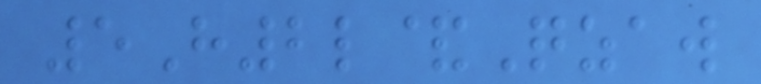5H2l&Qzaw
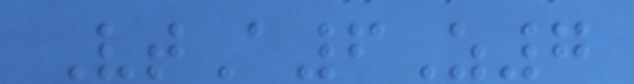VtA6Z7
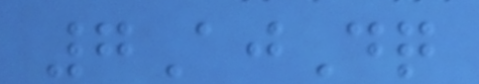7AjDq
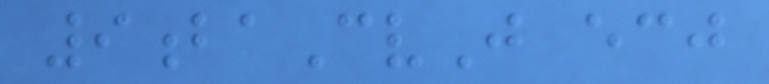9baCvJ ecj
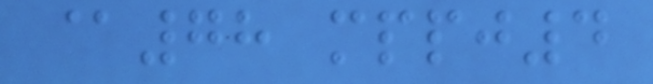@78 mppj4
